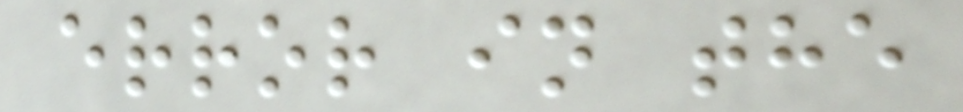error in the
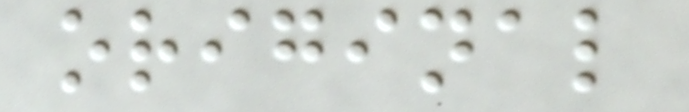original
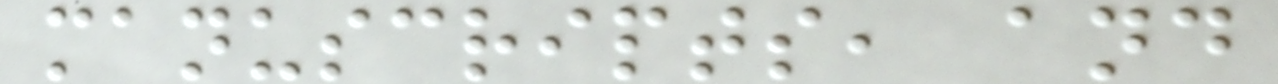manuscripts, and
